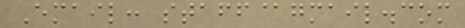Email: staff@gmail.com
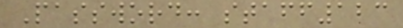Password: staff123
